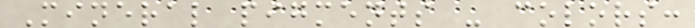Mineral pigments - colors:
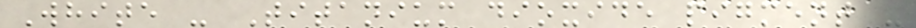White - Titanium dioxide pigment -
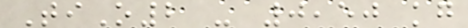TiO2 - 0,50 kg
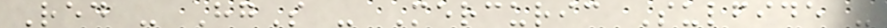Red - HgS - Mercuric Sulfide -
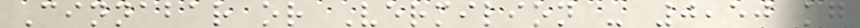Cinnabar or Vermilion - 0,50 kg
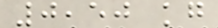0,50 kg
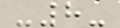-8-
